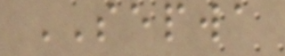SEPWA
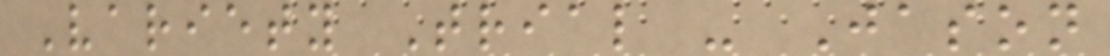Variety Trial - Jason
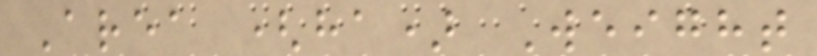Area (ha) Weight
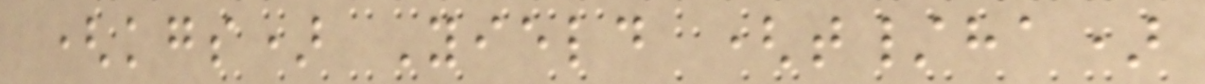(kgs) Yield (t/ha)
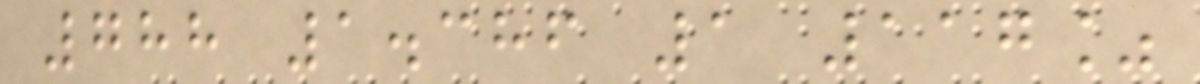788 1.386 1 117%
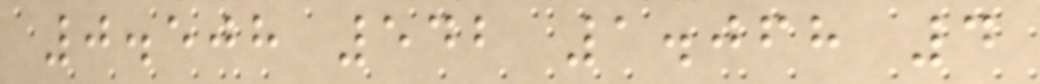0.508 542 1.068 4
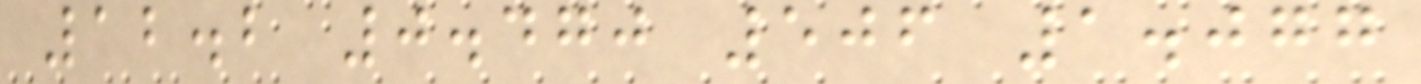12.2 0.470 506 1.077
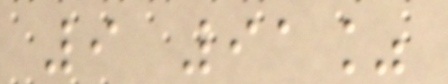9 91%
